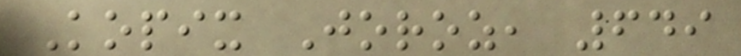Kopix Joroz, 649
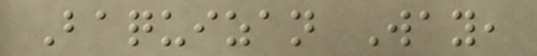Baquizan Way,
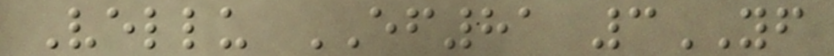Vellu EF81 3YF
